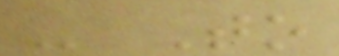- To
